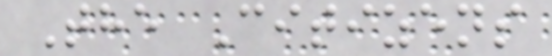The Citizens
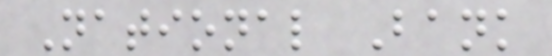National Bank
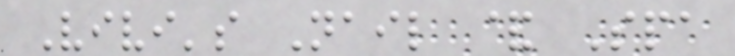Vivi's Nail & Spa
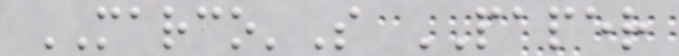MARCO'S PAPER
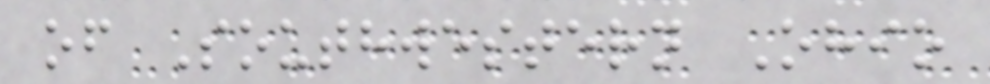of Southwestern Ohio
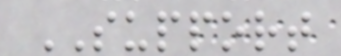SUPPORT
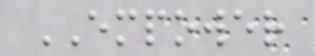EMPOWER
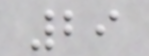29
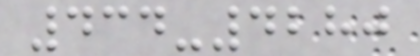434-4280
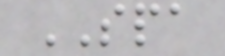SPA
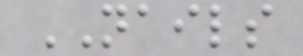NAILS
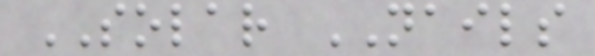SOLAR NAILS
